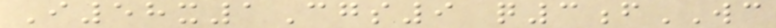I58x1Cgs9 q3fWC
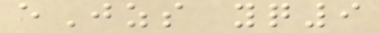eJzs yq9
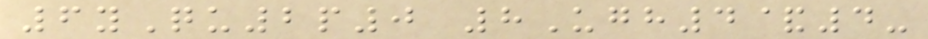6yQu2p0 8Ugh4&4-
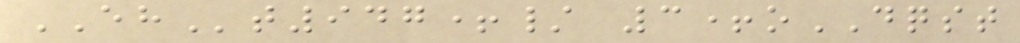EHt947+/ 3+oDQST
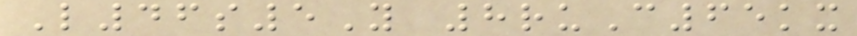L46s5Y 8ruC65kx
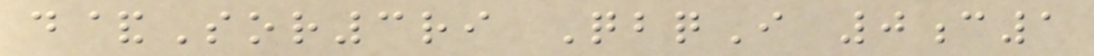d&Sor3ri QbqI 0c1
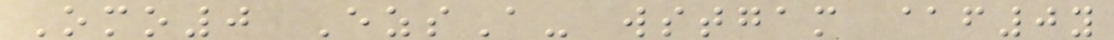Omo0 EzsA- wstgam @f0y
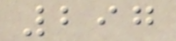297
